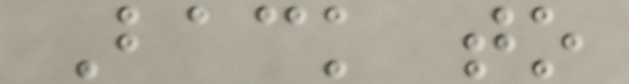Back to
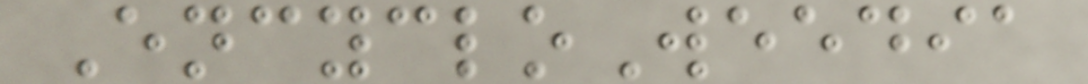EncycloWeedia
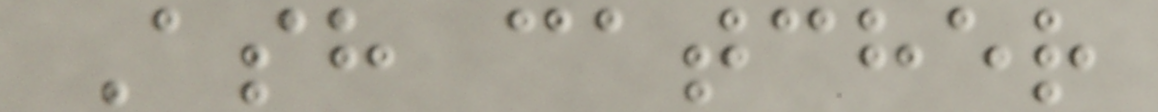Ash catcher
